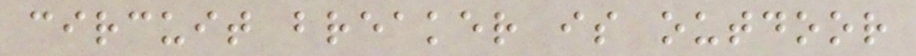circuit breaker is outdoor
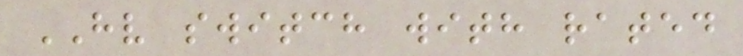HV switch with rated
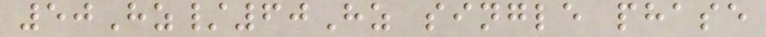50Hz/60Hz single phase
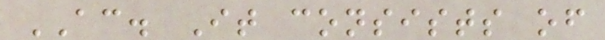AC. It consists of
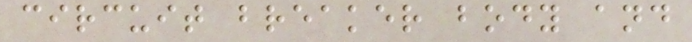circuit breaker body and
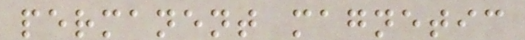permanent magnetic
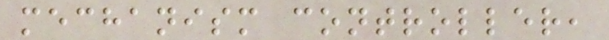mechanism controller,
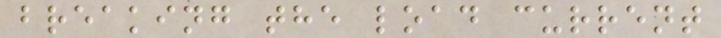breaking the load current
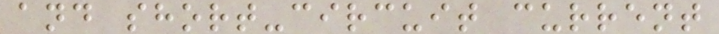and short-circuit current
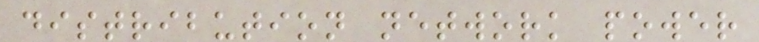distribution network power
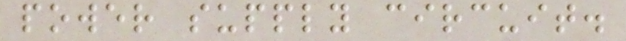power supply circuit.
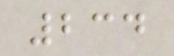234
